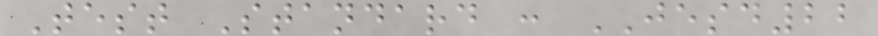Test Standard : JESD22
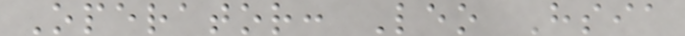Operator: Leo Hsia
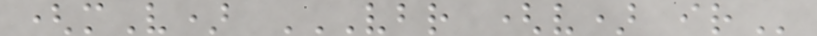(mV) VBR (V) IR
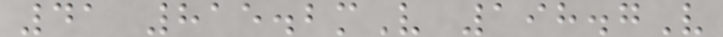41 815.2mV 198.7V
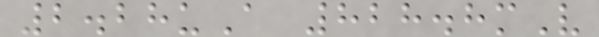2.28uA 828.8mV
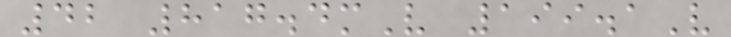42 817.4mV 199.1V
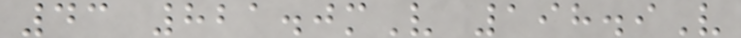43 821.0mV 198.9V
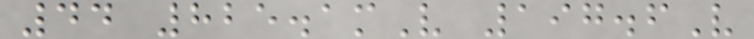44 825.1mV 197.6V
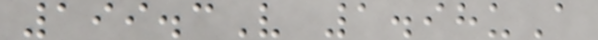199.3V 1.98uA
